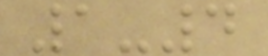1-4
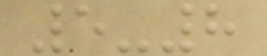5-8
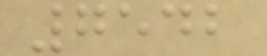7542
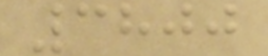3800
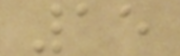15
